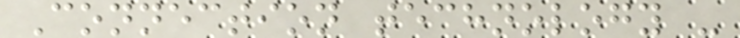Connection technology -
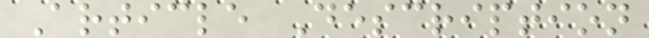Article Description
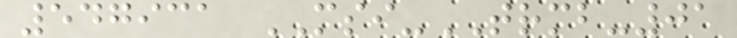547931 MSI-TRMB-01
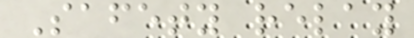Safety relay
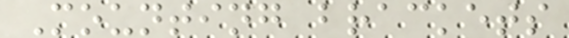Mounting brackets
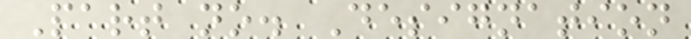Part no. Designation
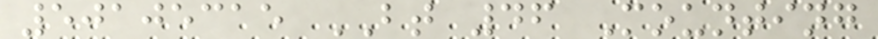50105315 BT 46 Mounting
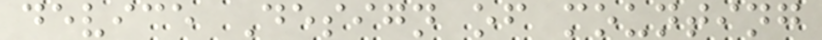device Design of mounting
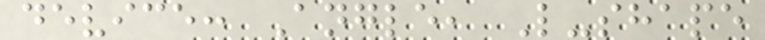device: Angle, L-shape
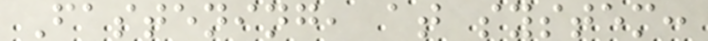Fastening, at system:
